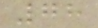78
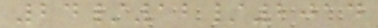24/12/2014
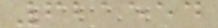621554
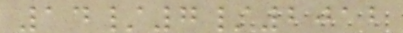14/7/2012
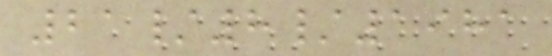21/8/1981
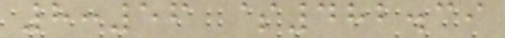8:56 $482.39
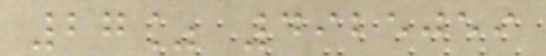27% 4925059
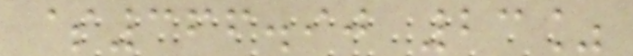$366.90 23%
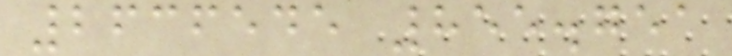2636545 855.751
